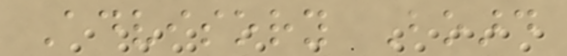Advisory Board
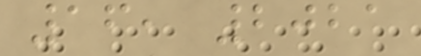16, 2021
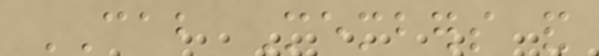CAB Members and
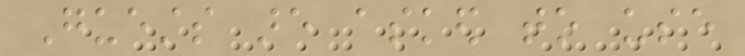Guests are asked to use
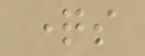questions
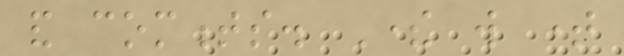and comments. There will time
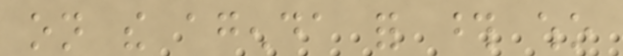on the agenda for those who
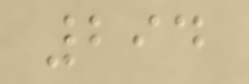294
